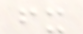fx
